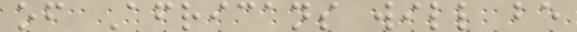of Africans will be
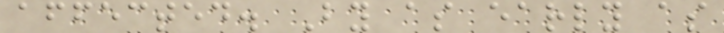affected. By as early as
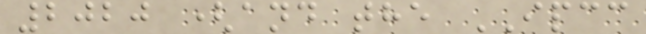2020 (and the IPCC
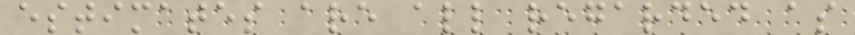estimates are all regarded as
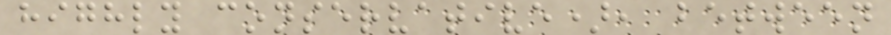highly conservative), between
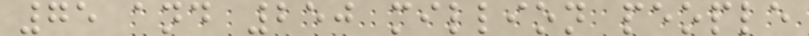75 and 250 million people
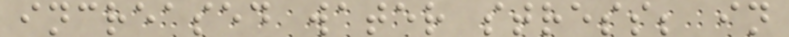increased water stress; in
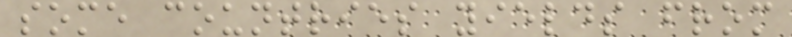some countries yields from
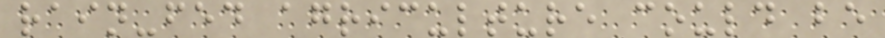rain-fed agriculture could be
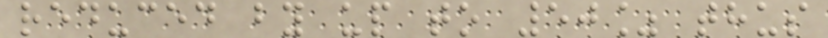reduced by up to 50% thus
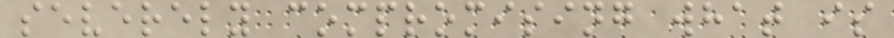severely compromising what is
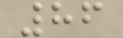86
